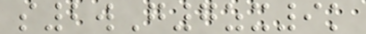s2wG7zx9k
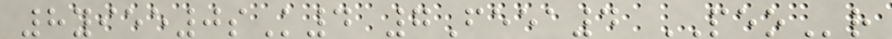8yiee0sK4 7Feea4 PEOr
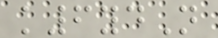k6ydN
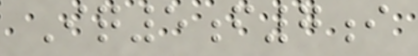Iq5f7i
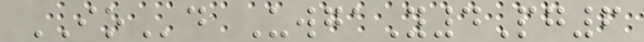IOd UwgaY4Pg6
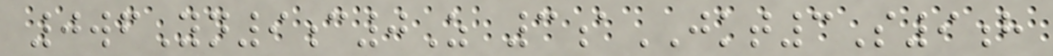0wfYn9c0Z 3aJKT3S9h
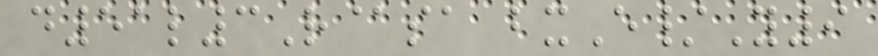d51l3R@sa bxE/Y9
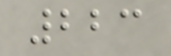223
